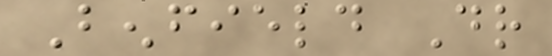Benfield Dr
